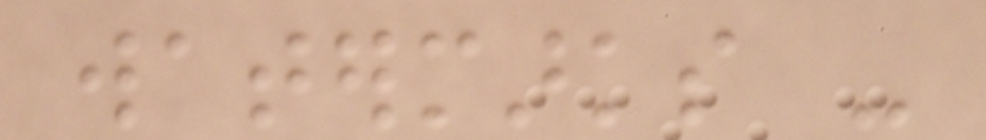watermarks -
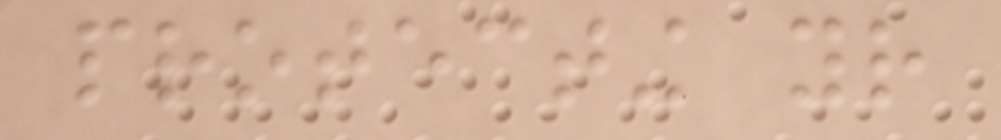protecting your
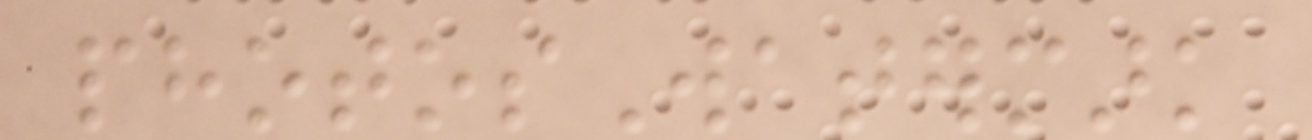photosWatermark
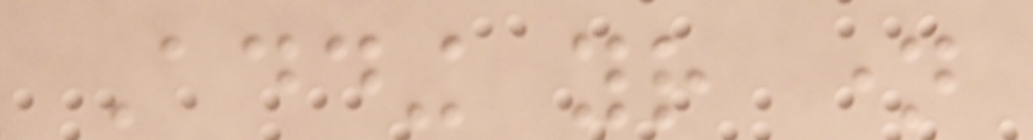Adding your name
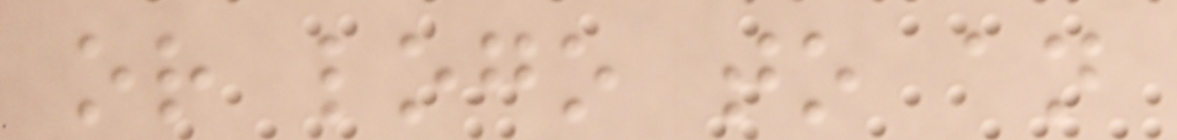or logo to an
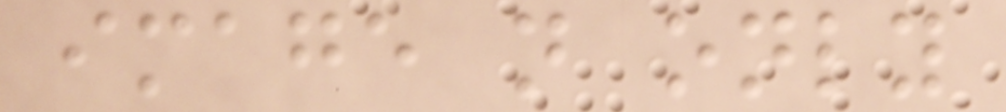image not only
